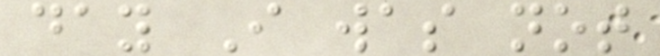day I was not
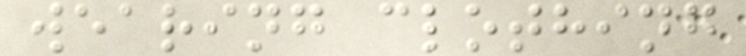wearing clothing
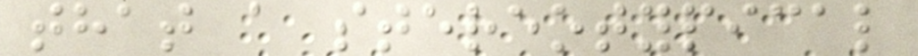that a stereotypical
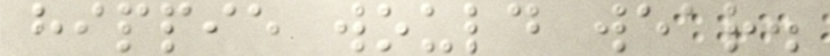hippie would wear.
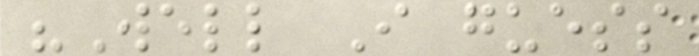"Well I guess
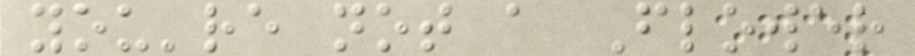you're not a Flower
